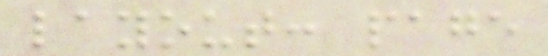layout: page
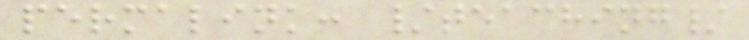permalink: /teaching/
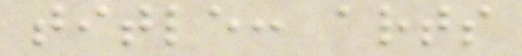title: arts
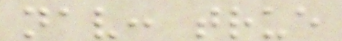nav: true
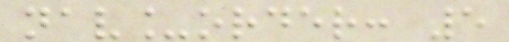nav_order: 5
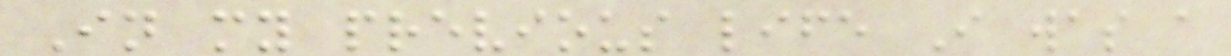In my previous life I was a
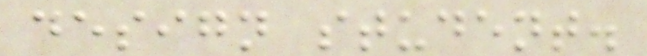design student.
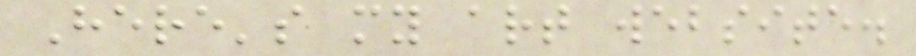Here's my art website.
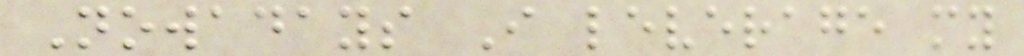Nowadays I leverage my
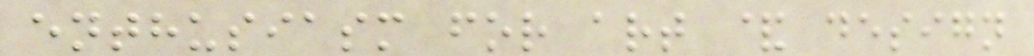enthusiasm for art & design
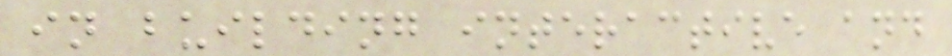in building interactive and
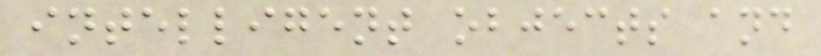intelligent objects and
